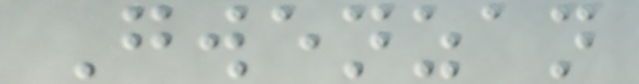Gwenzan
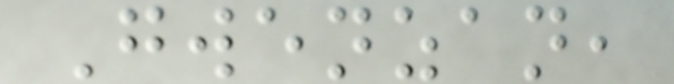Gwenzan,
